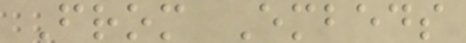From Embeds
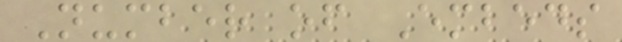Number of Embeds
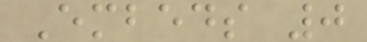Embeds 0
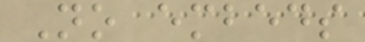No embeds
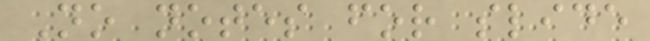No notes for slide
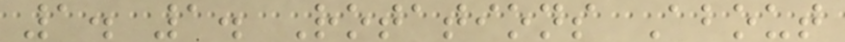1. 1. Rotations About
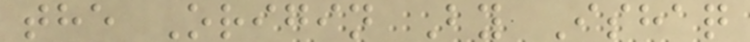the Origin By Ishaq
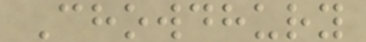Chowdhury
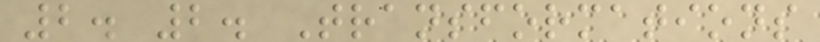2. 2. Transformations
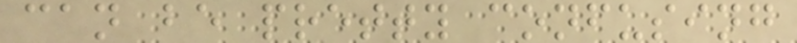can be pretty confusing
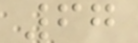67
